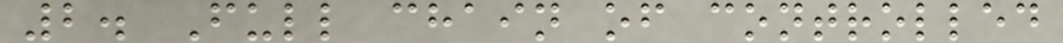2. Full chain of controlled
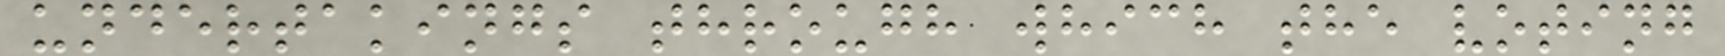undertakings through which the voting
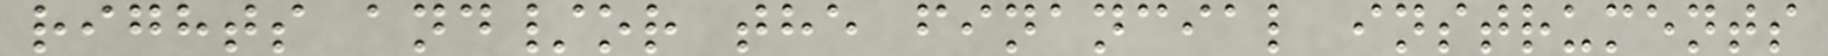rights and/or the financial instruments
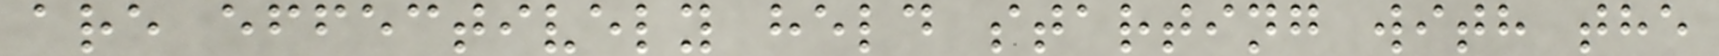are effectively held starting with the
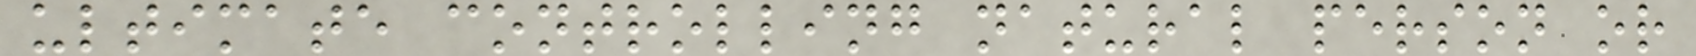ultimate controlling natural person or
